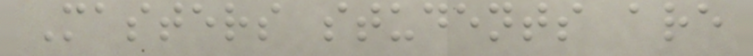Masters students are
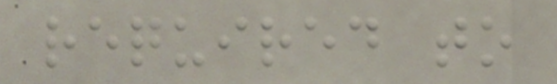required to
